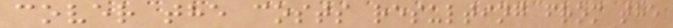cover the costs resulting from the
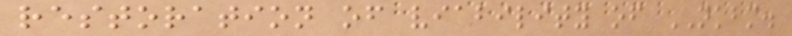restoration of viability of NKBM.
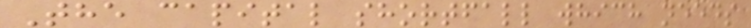The capital shortfall which needs
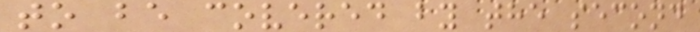to be covered by the second
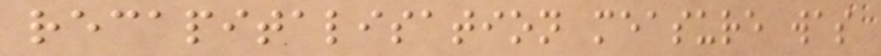recapitalisation measure was
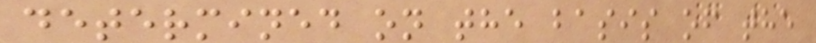determined on the basis of the
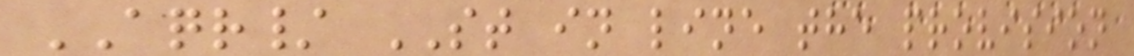AQR/ ST in line the provision
